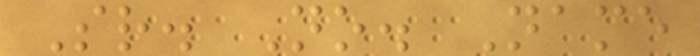Sr. No. Name
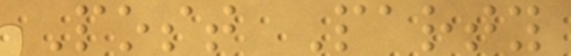Post Party
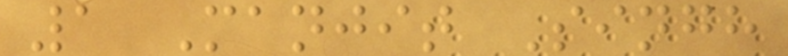1 Manjit Singh
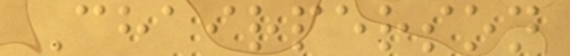Chairperson
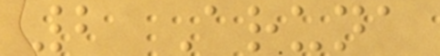2 Aruna
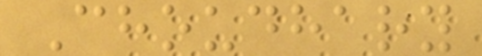Choudhary
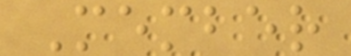Member
